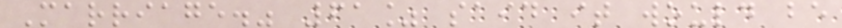Marriage." 61% said it would be
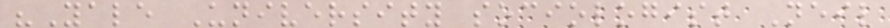"Yale University sociologist Neil
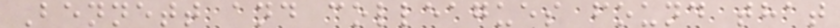Bennett and colleagues found that
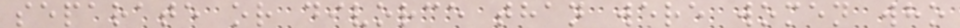separate or divorce than were women who
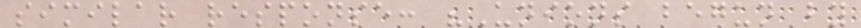similar response: "Unions begun by
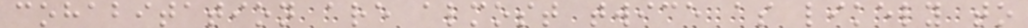cohabitation are almost twice as likely to
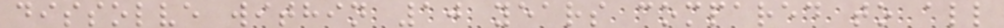dissolve within 10 years compared to all
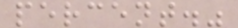percent."
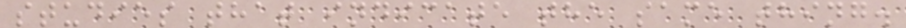studies that indicate the same thing.
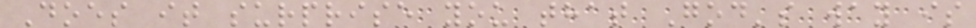Does it surprise you that God's way is
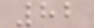82
